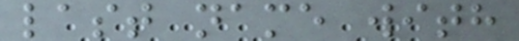last name with
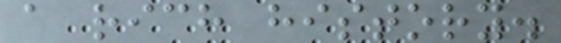a rich history.
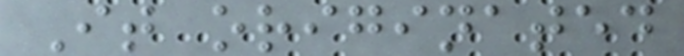It originated
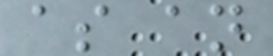as an
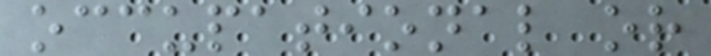occupational or
